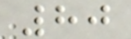80
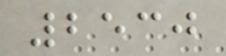2530
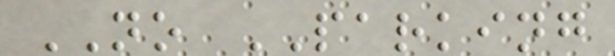NO PARKING
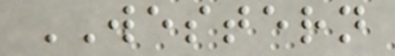WESTERN
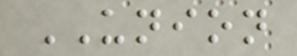UNION
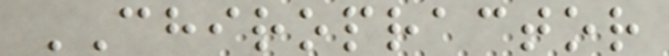CHIROPRACTOR
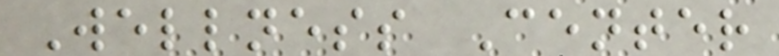Wellness Center
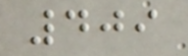409
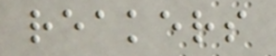reakers
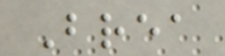Brea
